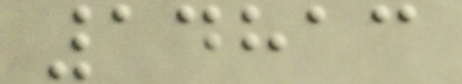14813
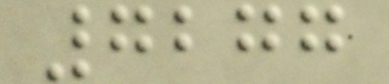7277
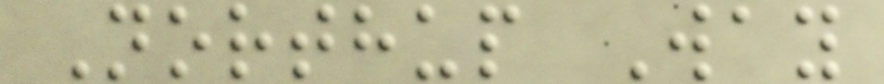Northup Way
